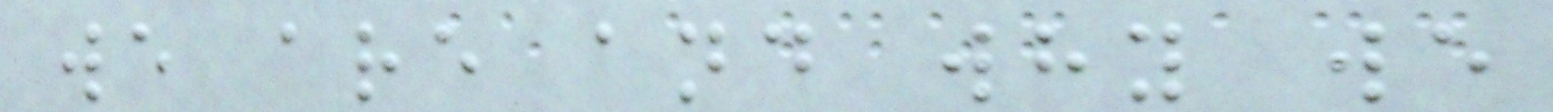we are and why we
